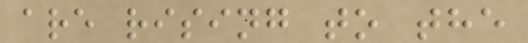are rising to the
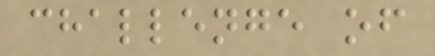challenge of
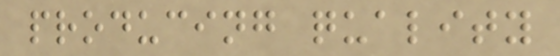producing quality
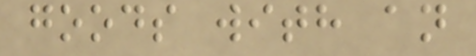goods with an
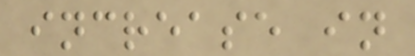increase in
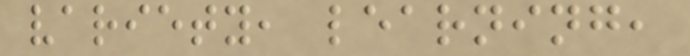variety, learning,
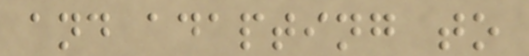and adapting to
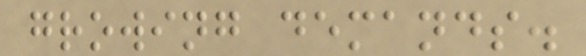growing demands.
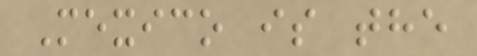Mexico is the
